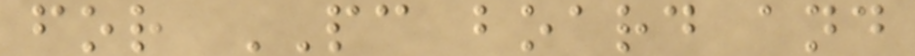for PC board and
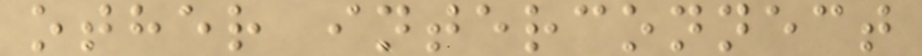other interconnect
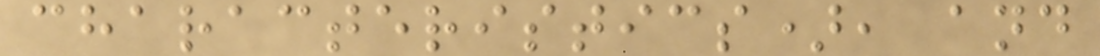characteristics), and
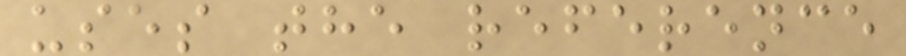uses the reference
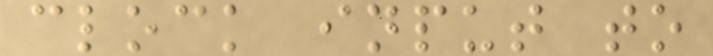clock input to
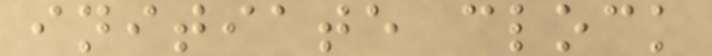initiate clock
